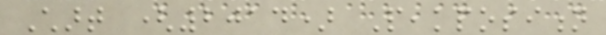Chart (2014) Peakposition
